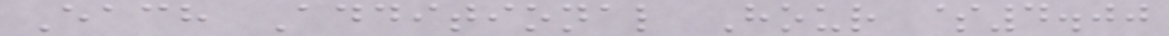Each Additional Hour $4.00
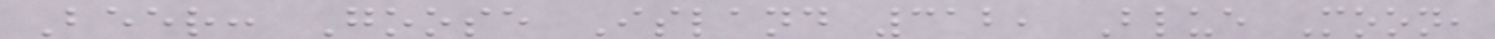Beer: Goose Island 312, Blue Moon,
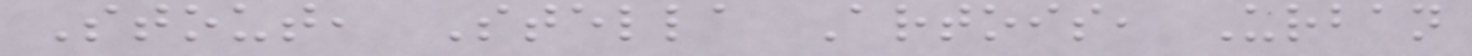Stout, Stella Artois, Urban
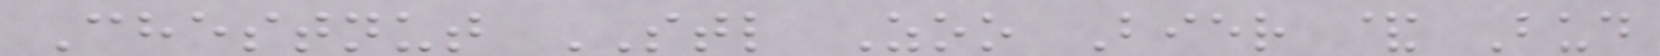Chestnut STL Zoo Bier & Bud
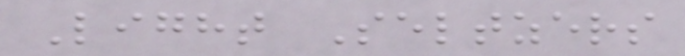Light Seltzers
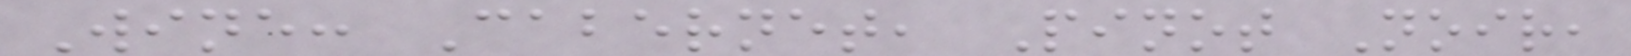Wine: Cabernet, Pinot Noir,
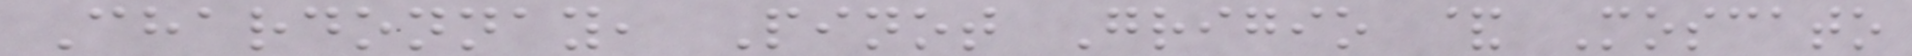Chardonnay, Pinot Grigio & Moscato
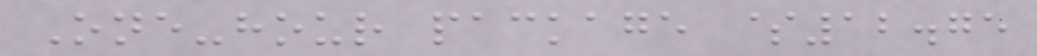One-hour package $12.75
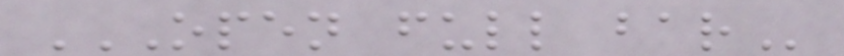OPEN FULL BAR
